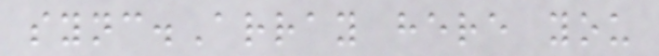sync.Array here you
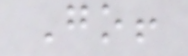Go!
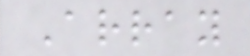Array
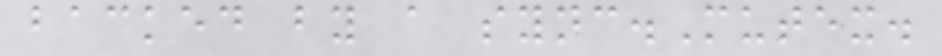backed by a sync.Mutex.
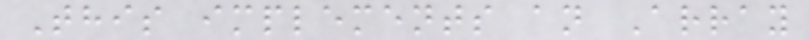This implements an Array
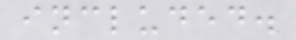included.
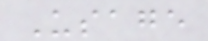Usage
